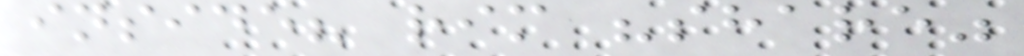inside? rim "share"
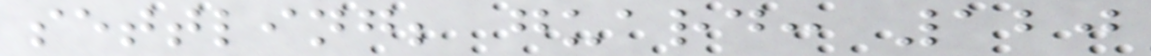settling; guard: 120
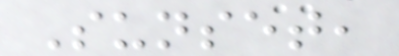Sunset,
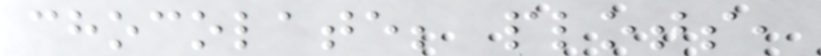chocolate; plots,
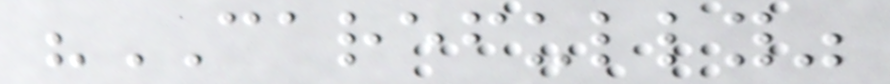"CAREFULLY"
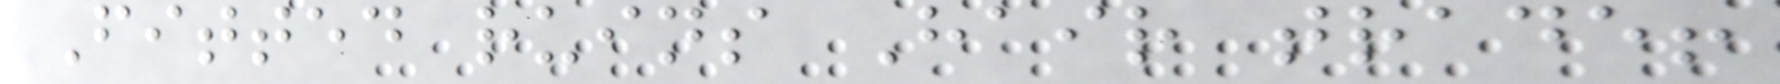Fitted ruins Hair trade!
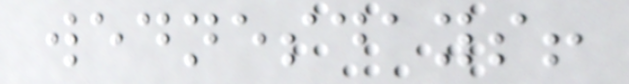wednesdays!
